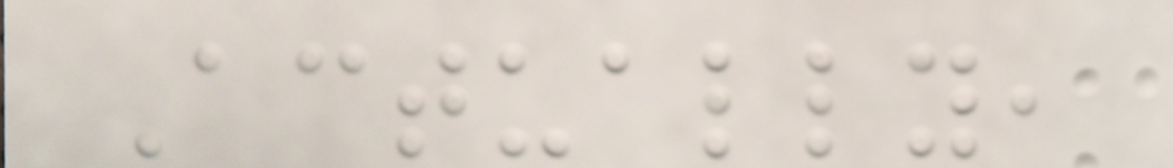Actually,
